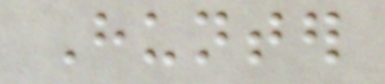Hunter
